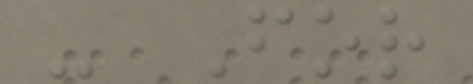- For
